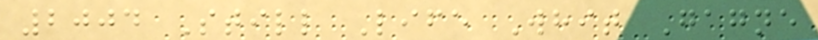2004 Still Life Whit Gagne
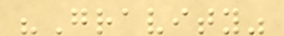"Gravity"
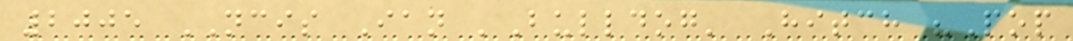2005 NCIS Ian 'Bulldog' Hitch "Pop
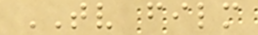TV film
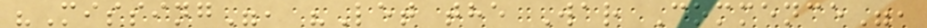"Missing", "Let the War Commence",
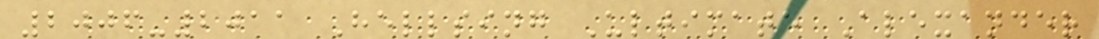2006-2011 Hellsing Ultimate Alexander
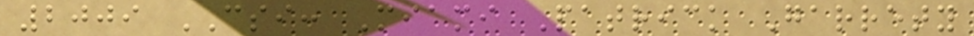2009 CSI: Miami Patrick Garrety
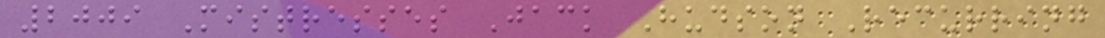2009 Mistresses Jack Hudson Recurring
